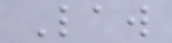Law
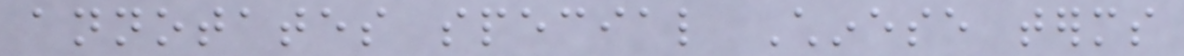annotates special Chinese terms
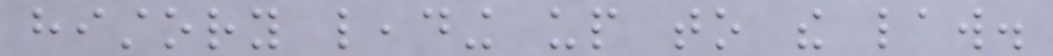history leading up to the law.
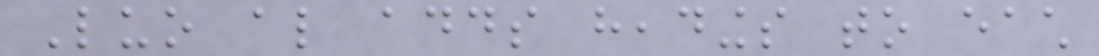Luo also adds headings to each
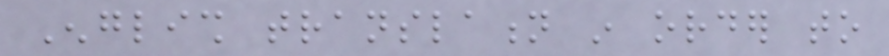English translation in order to
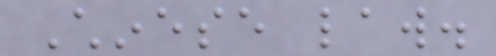Chinese law.
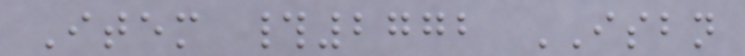Item #2772 ISBN
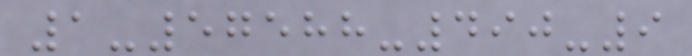1-57588-490-9
